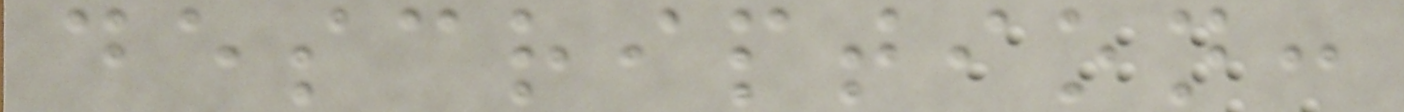description:
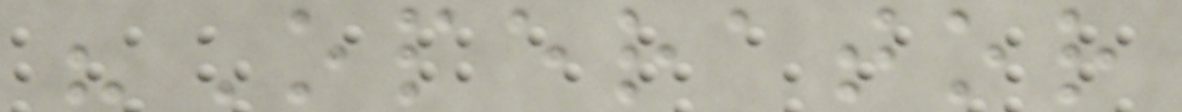"Operator
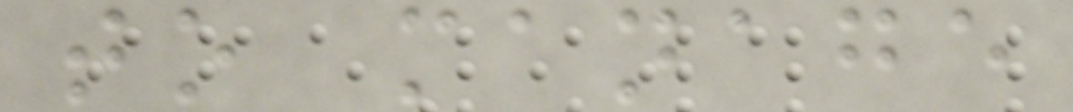to manage
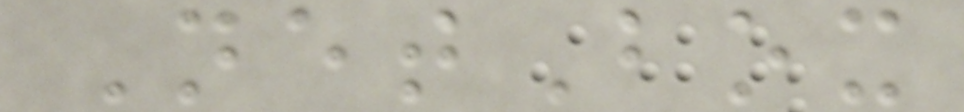NetBox
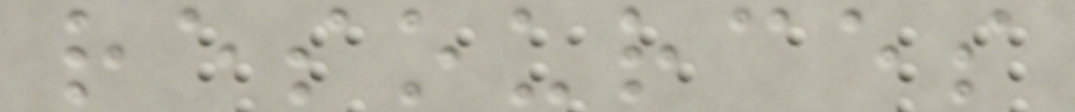resources
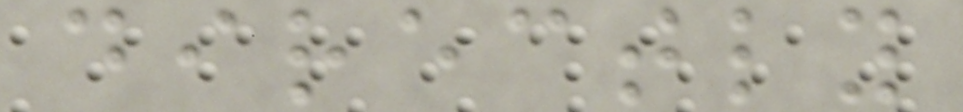directly
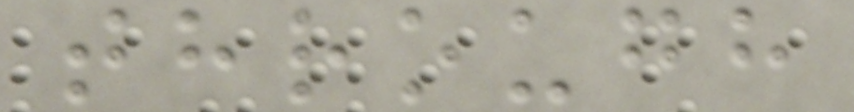through
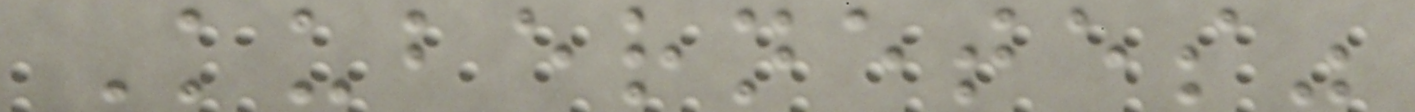Kubernetes"
